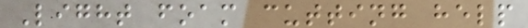Light foam cutting help
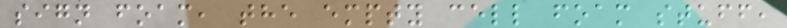sign foam, the empty cell foam stuff,
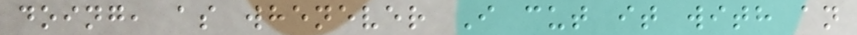doing, as whenever I cut it with an
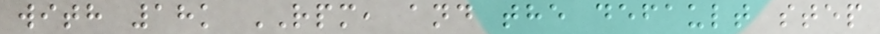with 18k RPM, and the default step
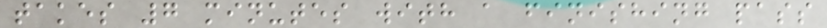takes 7 minutes with a finishing pass
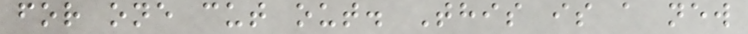for one cut out. This is a new
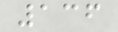136
